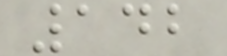142
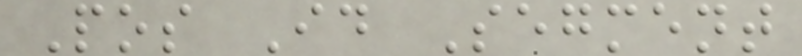Pos Id Segment
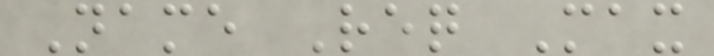Name Req Max
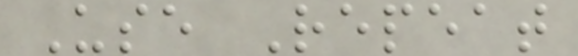Use Repeat
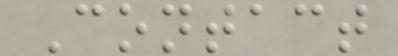Contact
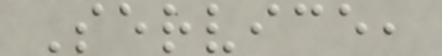Service,
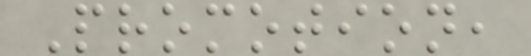Promotion,
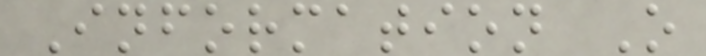Information O
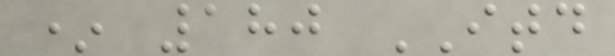* 180 ITD
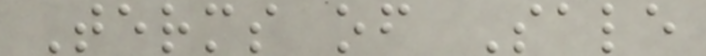Terms of Sale
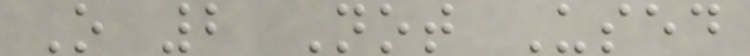O 2 Not Used
